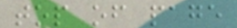top of page
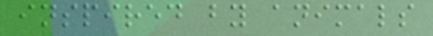inspired by animals
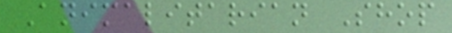Animalitarian Shop
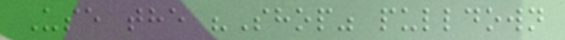Use the "Shop" pulldown
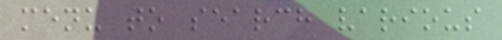menu to search various
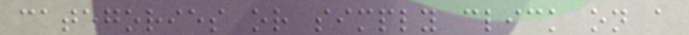categories or simply click on a
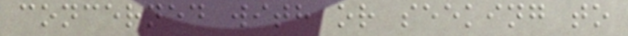concerned with or seeking to
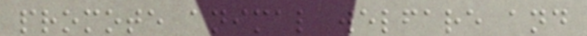promote animal welfare and
